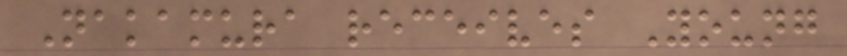Nakamura receives Young
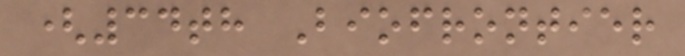(34th Biofrontier
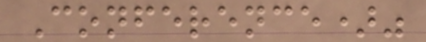Conference)"
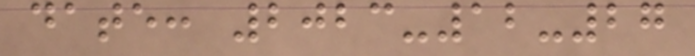date: 2023-12-27
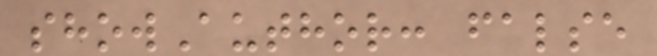showAuthor: false
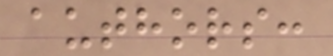authors:
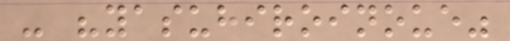- "yasuhiroinoue"
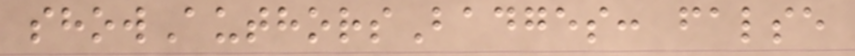showAuthorsBadges: false
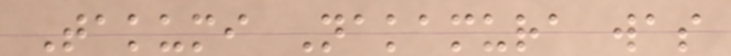Takumi Nakamura was
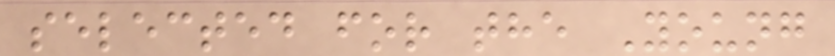selected for the Young
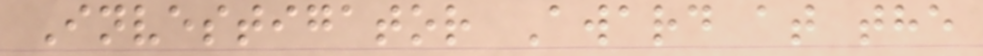Investigator Award at the
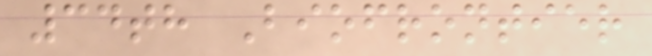34th Biofrontier
